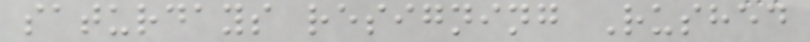saturdays resigning Rushed
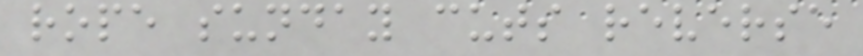rope sunday cuts reverse
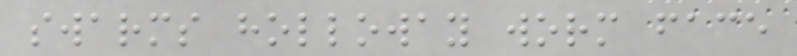swarms holloway worm face
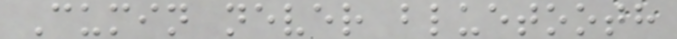Cumin never bluetooth
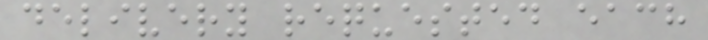delivery requested each
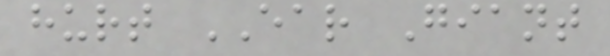hurt EAR Giant
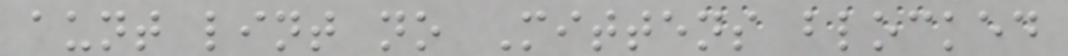aunt lint no Mittens blocked
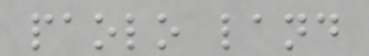paolo land
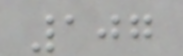107
